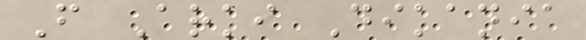F Arki Dikania
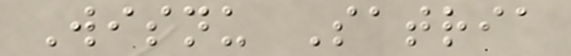Wisnu Satria
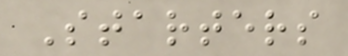Starters
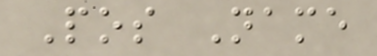Pos Name
